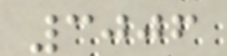3006
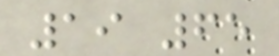19 65
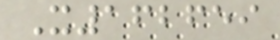X162659
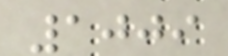1009
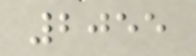2055
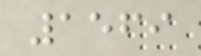1569
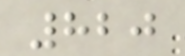820
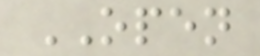OPEN
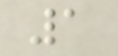1
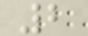2
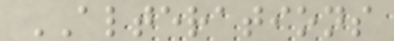ALTERATIONS
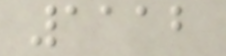1112
